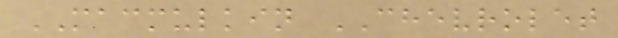MACMULKIN CHEVROLET
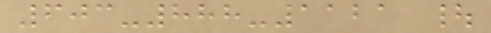603-888-1121 |
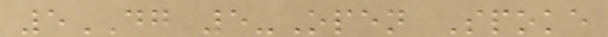5DG 5-Open Spoke
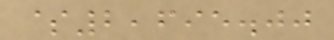$2,695.00
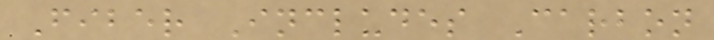Fiber Includes Carbon
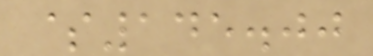$145.00
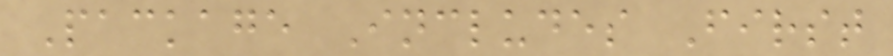Package Includes First
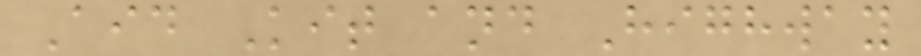Aid Kit and Highway
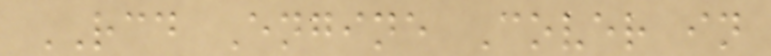RCD Engine Cover in
